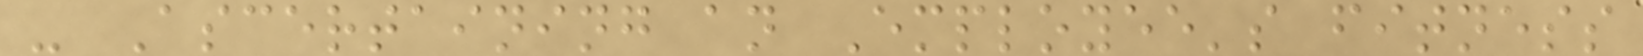- Ascertaining an Employee's fitness
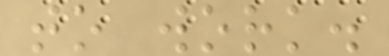to work.
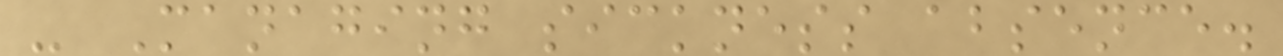- Managing sickness absence.
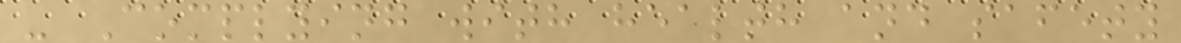- Complying with health and safety
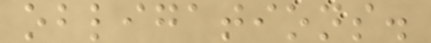obligations.
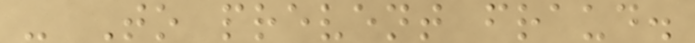- To prevent fraud.
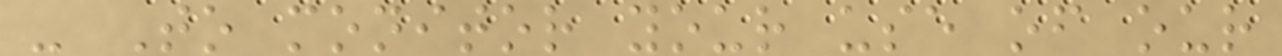- To monitor your use of our
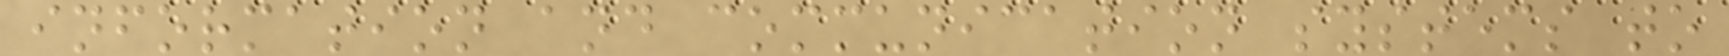information and communication systems to
